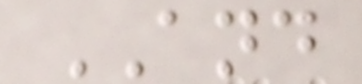AND
